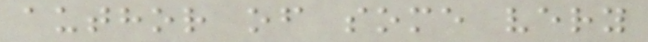author of some very
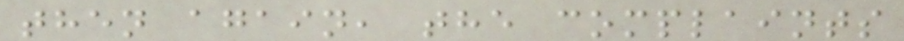then again, the complaints
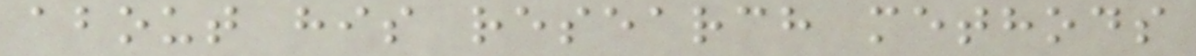about his research methods
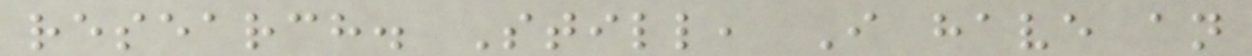research. Still, I have an
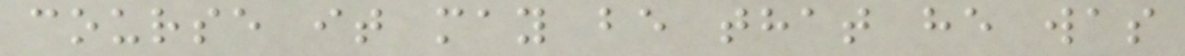course it may be that he was
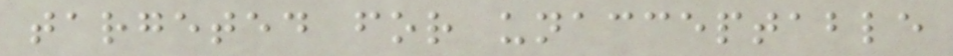targeted for unacceptable
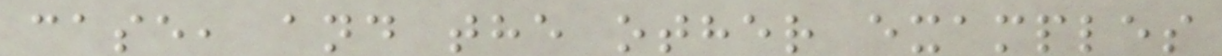case, and the other examples
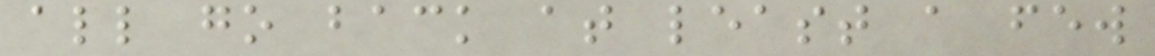all go back at least a few
